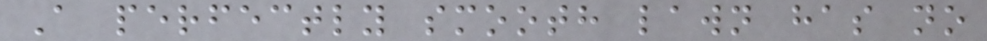A perfectly smooth lawn has no
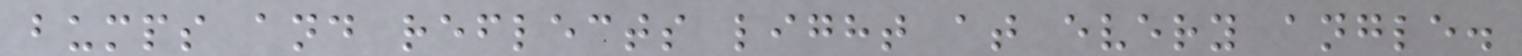bumps and reflects light at every angle.
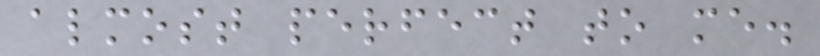almost perfect to me.
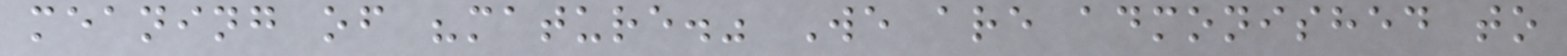meaning of "mature." We are admonished to
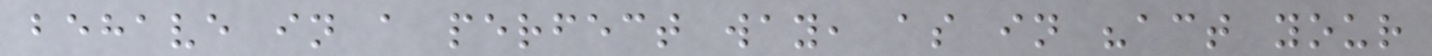behave in a perfect way, as in "act your
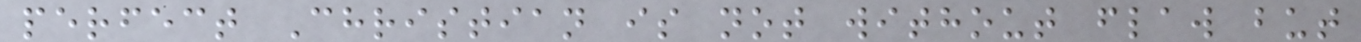perfect Christian is not without flaw but
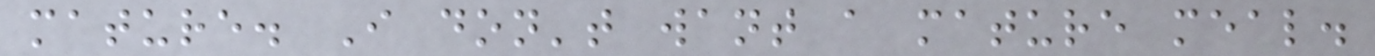mature. I don't want a mature meal.
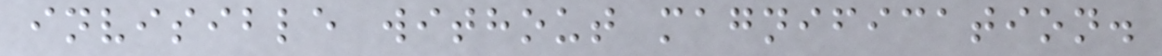invisible without magnification.
